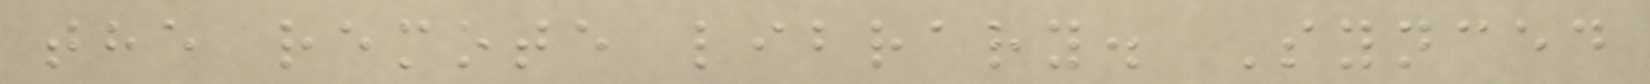the remote library. Synced
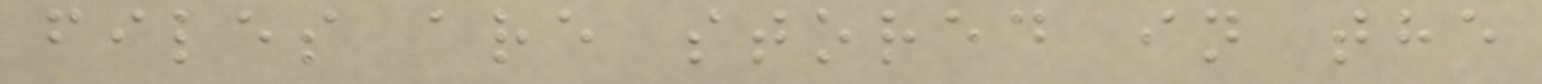files are stored in the
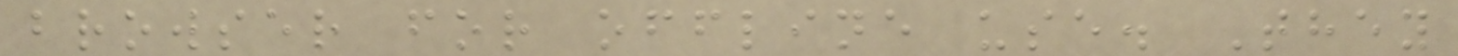browser for offline use. They
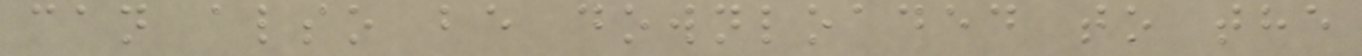can also be downloaded to the
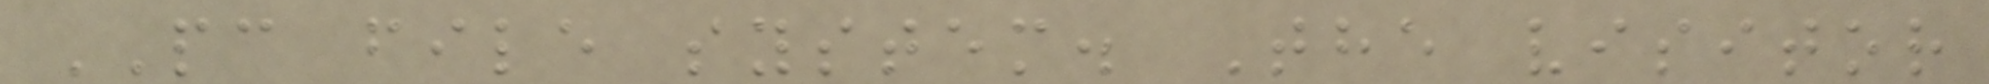PC file system. The visitor
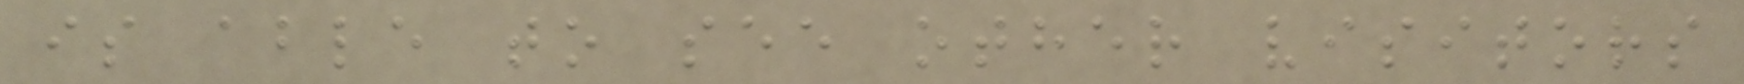is able to see other visitors
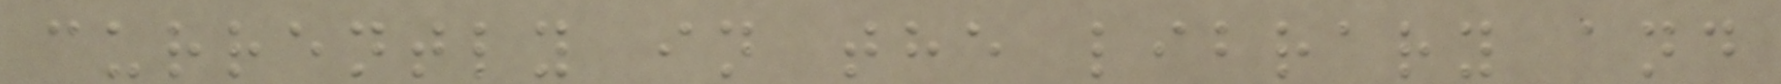currently in the library and
